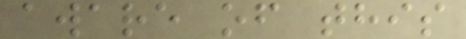aware of this
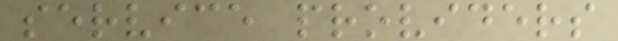service providers
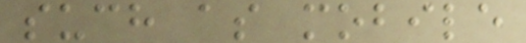such as mobile
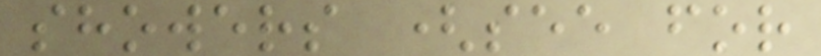showers (see for
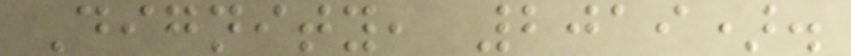Dignity, 2019).
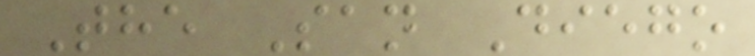The San Diego
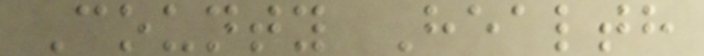County Health
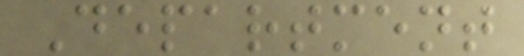Department
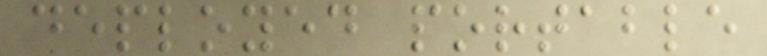deployed portable
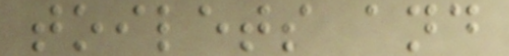toilets and
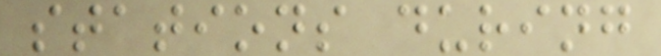stations during
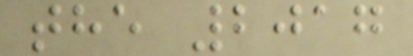the 2017
